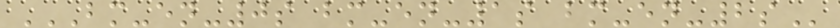BM-EN-0S BM-EN-1S BM-EN-2S
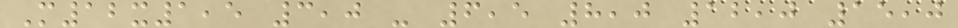M12x1,5 3,0 - 6,5 8,0 12,0 15,0
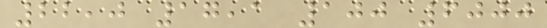22,0 17,1 100 6000
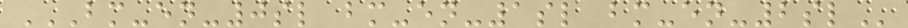BM-EN-0SL BM-EN-1SL BM-EN-2SL
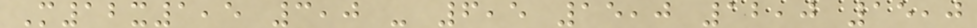M12x1,5 3,0 - 6,5 15,0 12,0 15,0
